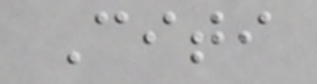Citi
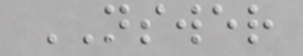NSWER
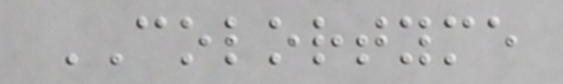COLORTYME
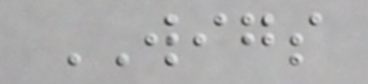WIGS
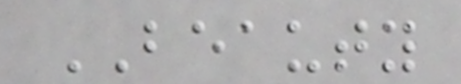BEAUTY
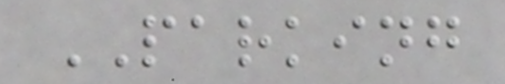PARKING
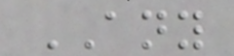ANY
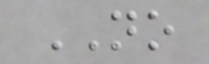NO
